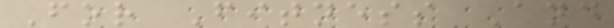For Fitness And
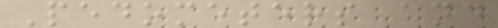Pedometers and
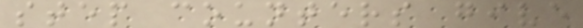step counters give
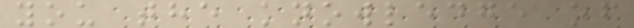you the knowledge of
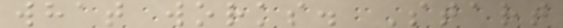what works. Start
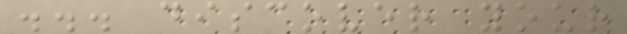... discover your
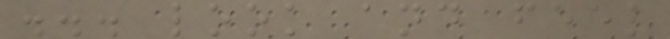... look and feel
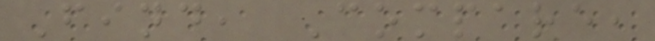Find, Compare,
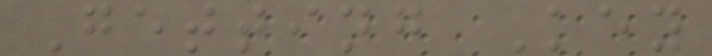Getting Key
